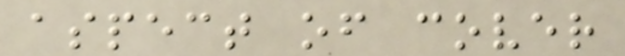aspect of cover
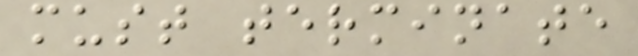must terminate
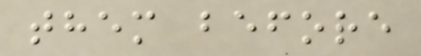them before
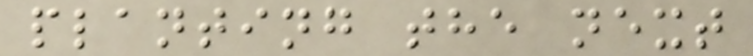planting the next
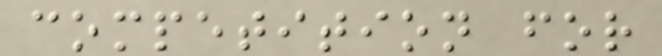competition for
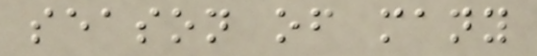season of many
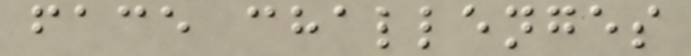face challenges
